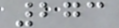273
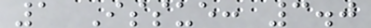1 Issue: 3.0
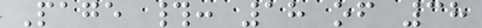Page #: 18 of 38
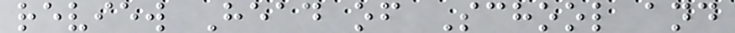review Head of School and
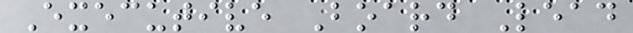Executive Board Lead
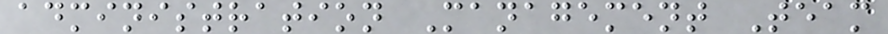administration Management Team
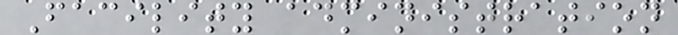Facility administration
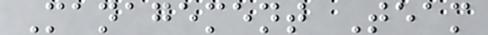Management Team
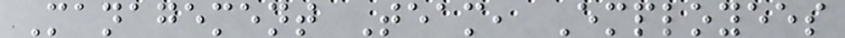Management Team, Employees
